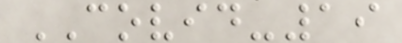COVID-19
